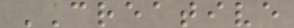CREATIVE
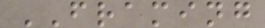FRAMING
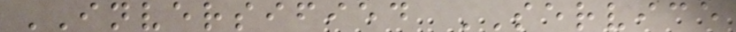INVERSIFIED SERVICE
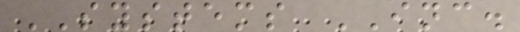SYSTEMS INC.
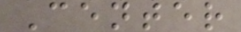Center
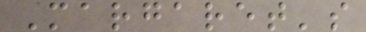Margaret's
